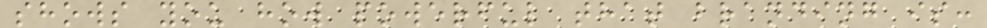shows you how powerful that branding is:
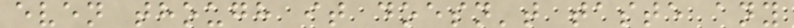even though it doesn't taste any
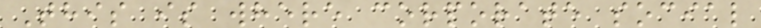This is where corporate social
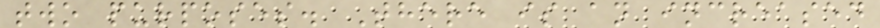two purposes. There is an increased
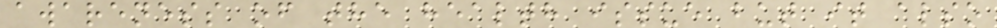awareness of the health issue but it also
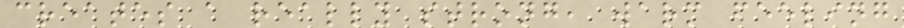creates a really strong, warm feeling
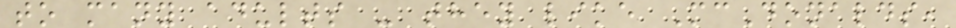to many adults - they like McDonalds,
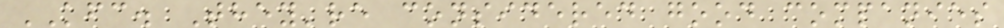KFC. They're considered good companies
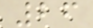26
